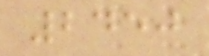2450
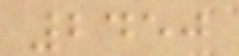2450
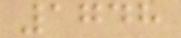1748
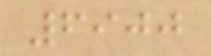6900
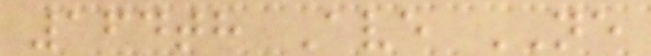164th Ave NE
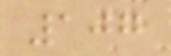107
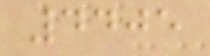4405
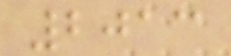2013
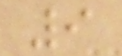9
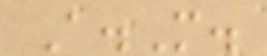A.M.
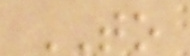TO
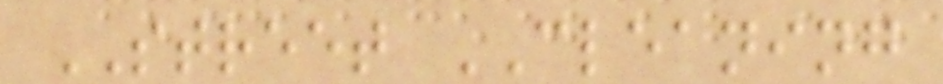STREET CLEANING
